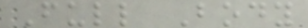Full Body
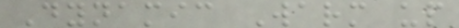Dynamic Warm up
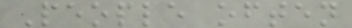People often
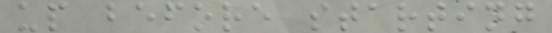up before starting
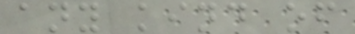any kind of
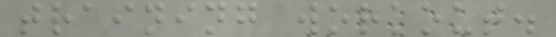training workout.
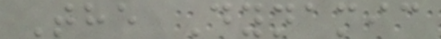The Dynamic
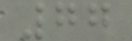77
